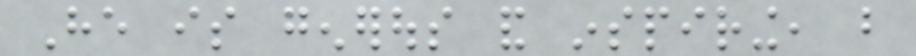He is generous and inspiring, but
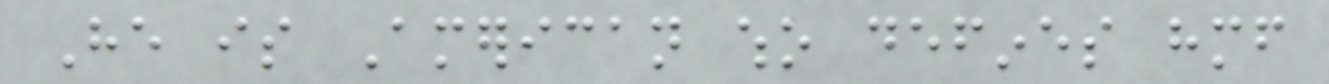He is American who defines himself
